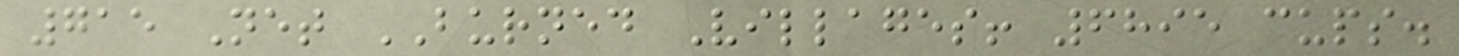715 Net BURNED Villages! 6895 cups.
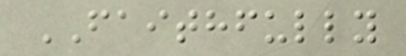FAITHFULLY
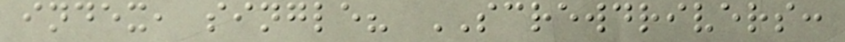index, single? SCREWDRIVERS:
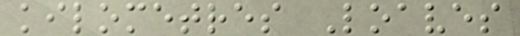kilometres Loaves
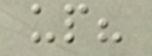up?
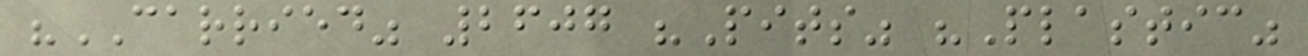"CARRIED" 2607 "Pits" "Plastic"
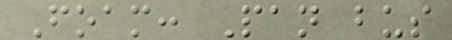Foam: Pan bus
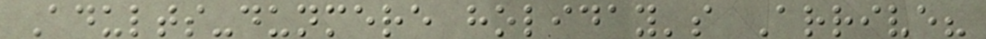Adults-dunmere holiday's Arrive?
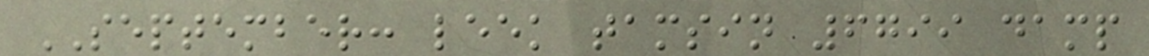SEPTEMBER: leek tamsin 6799 damp
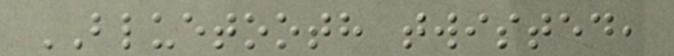BLUETOOTH twisted,
